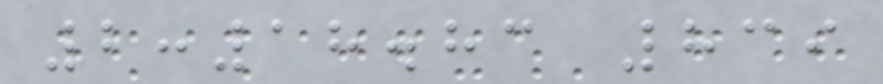2:18.83 839
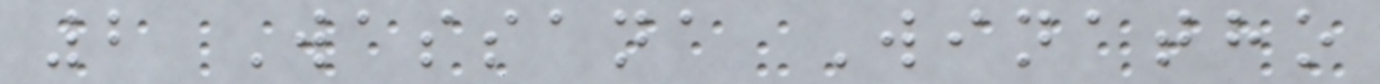2 Wassana Winatho
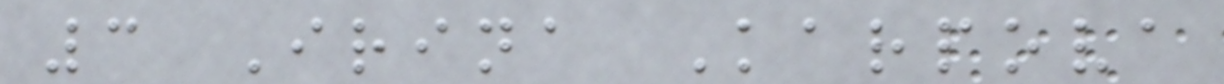3 Irina Karpova
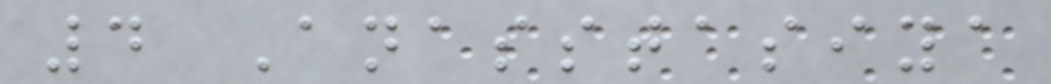4 Anasstasiya
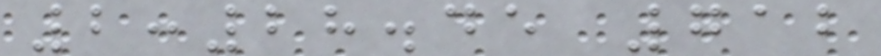2:28.45 712
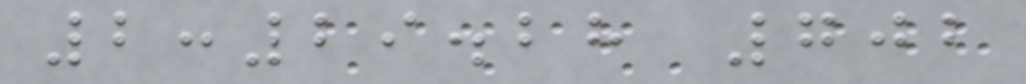2:29.28 702
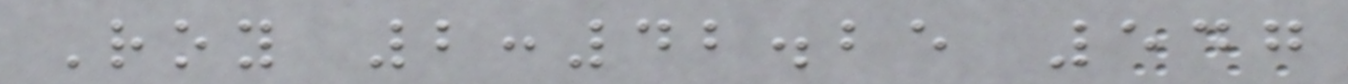Roy 2:42.25 547
